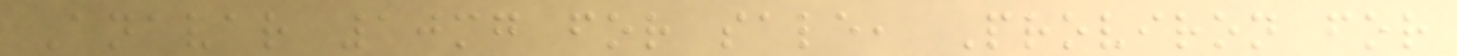Anavar 10mg for sale, Proviron for
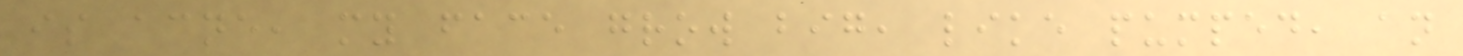is acne, my face grow big, like pumped, an
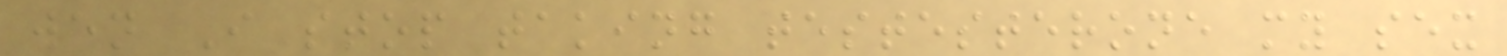wen I stop taking testesterone my sex
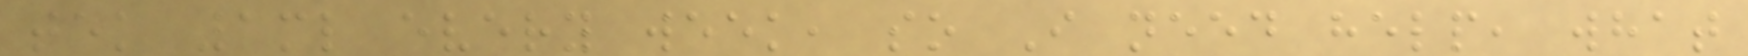tek 1ml every week, so I need help, what
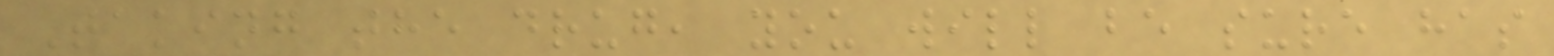Taking the drug, you will be sure has
